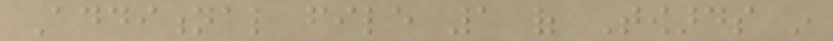Additional file 1 of Towards in
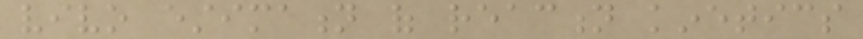vivo estimation of reaction kinetics
